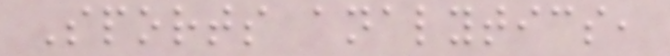Sports analytics,
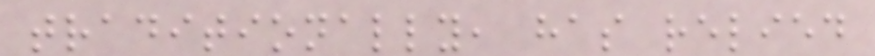traditionally, has relied
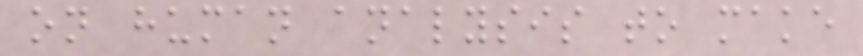on human analysis to make
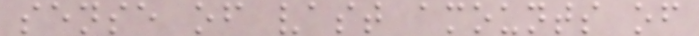sense of vast amounts of
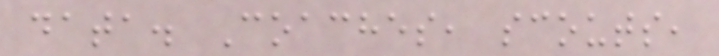data. Coaches, scouts,
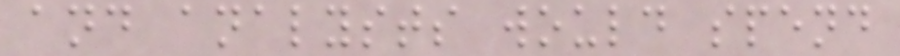and analysts would spend
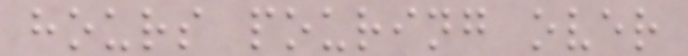hours pouring over
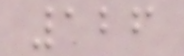126
